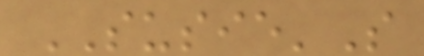SUSIE'S
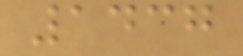1437
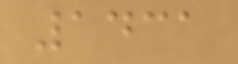1431
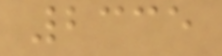2335
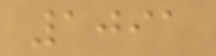1091
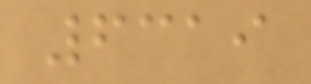6319
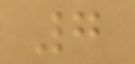7
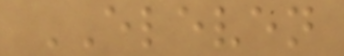ELEVEN
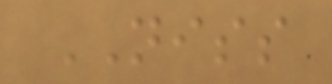NISS
